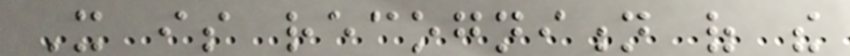It is recognition of the
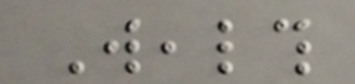Wealth
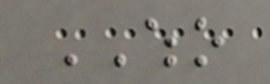WHO
